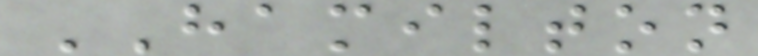HAMILTON
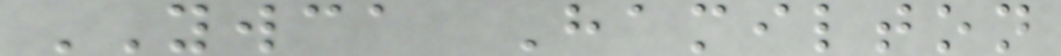YWCA Hamilton
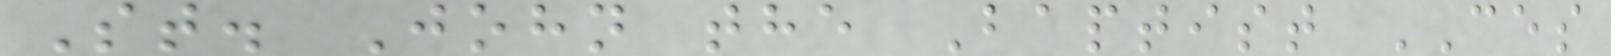St. John the Baptist CES
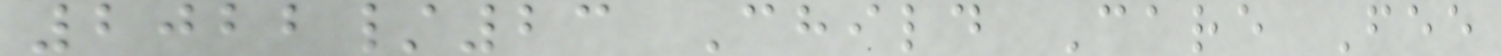2022/23 Child Care Fee
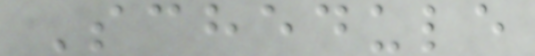Schedule
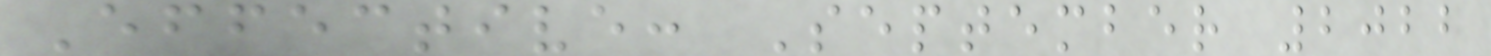Effective: September 2022
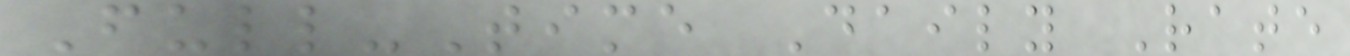Full-Time Daily Rate
